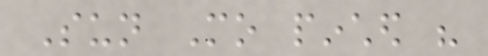Sun Mo pinched his
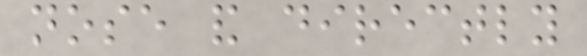nose and directly
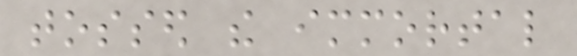tossed the immortal
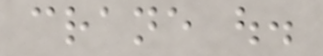crane out.
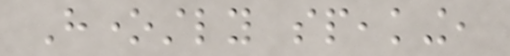Honestly speaking,
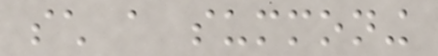such a summoning
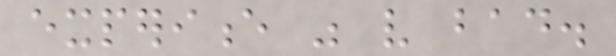experience was very bad.
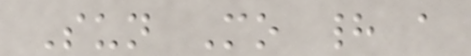Sun Mo had a
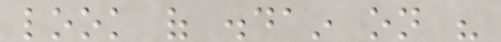look of disdain on his
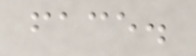face.
